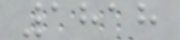1818
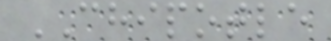CHIPOTLE
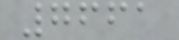7661
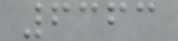6363
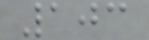103
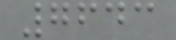7643
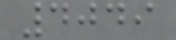4049
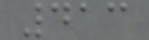413
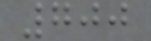700
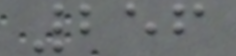256
